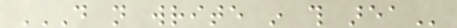DO NOT WRITE IN THIS AREA
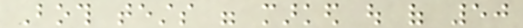Both tests were marked out of 50
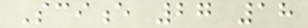Science 27 18
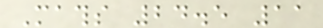Maths 24.5 11
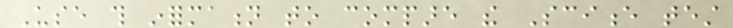Use this information to compare the Science test
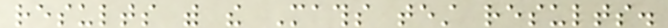results with the Maths test results.
